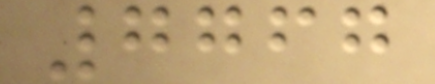7767
